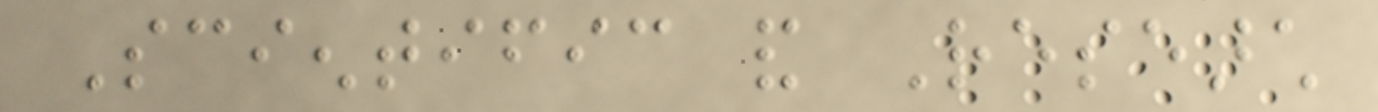Scientific and Research
